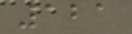121
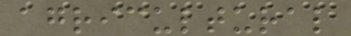agricultural
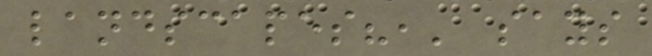landscapes?,' says
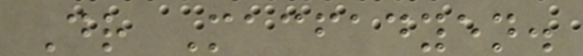Dr Macfadyen.
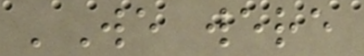'We were
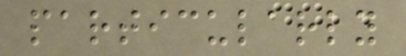particularly
